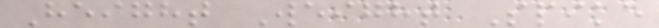Height Weight Spike
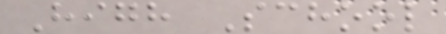High School
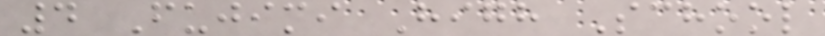4 Fujimi High School
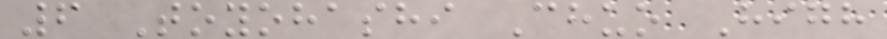6 Toyohashi Chuo High
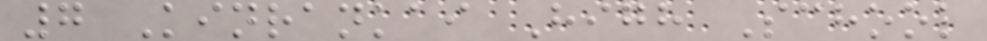7 Kinrankai High School
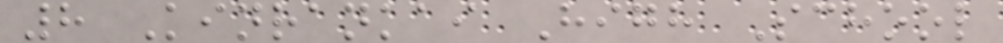8 Kinrankai High School
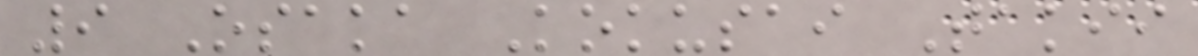9 Osaka Kokusai Takii
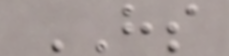HS
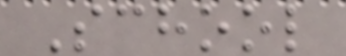School
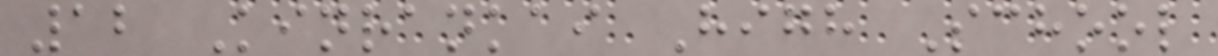12 Kinrankai High School
